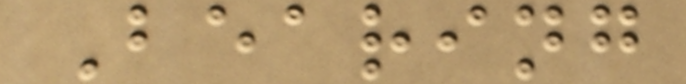Bearing
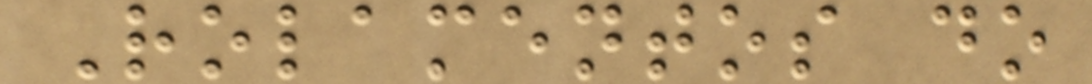Rolamentos do
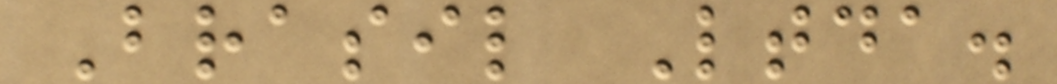Brasil Ltda.
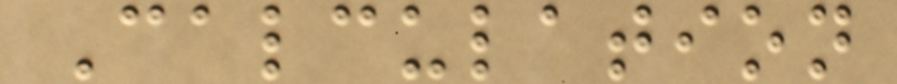Calculation
